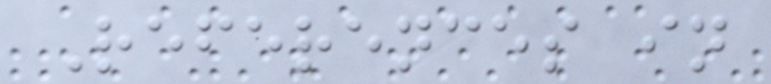References in
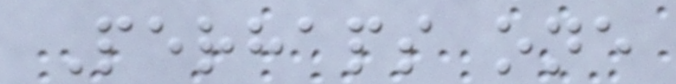Perhaps one
